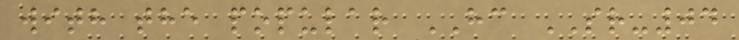with the popular HC SR-04
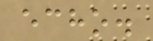echo.
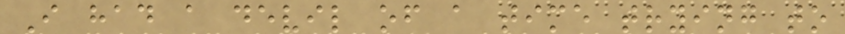I had a devil of a time trying to
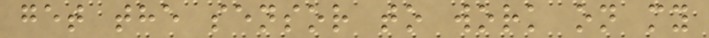get the sensor to work on my
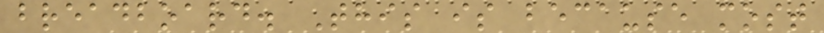breadboard. This is because most
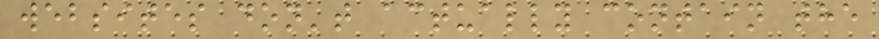websites don't actually contain the
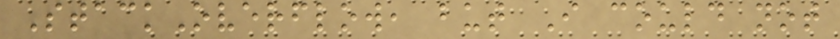StackOverflow, but I could not
